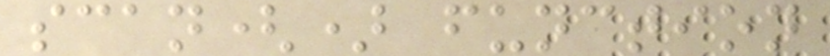scan() function
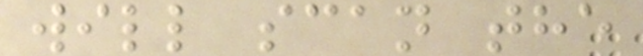will scan the
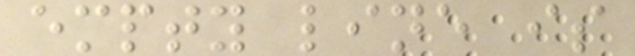empty line is
